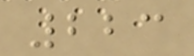223
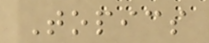Topics
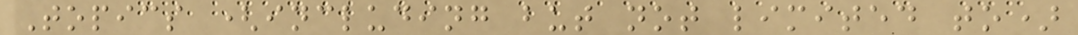Topics (including but not limited to)
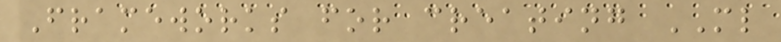Frameworks for creating ML
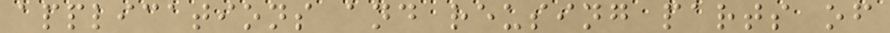applications and reusing parts of
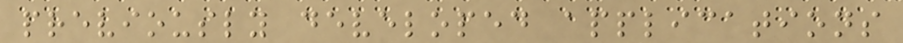previously developed applications
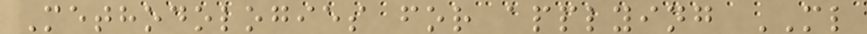Methodologies for applying ML
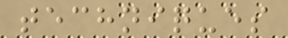techniques
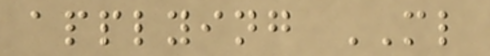applying ML
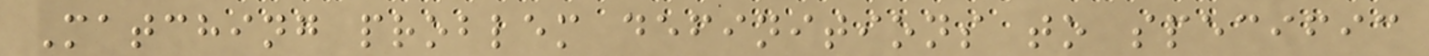Matching problem definitions to specific
